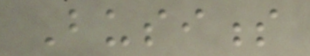Business
